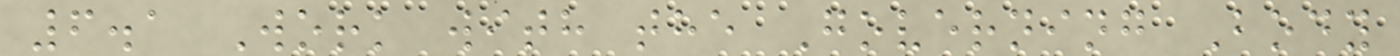6.1 Work with the Governing Body
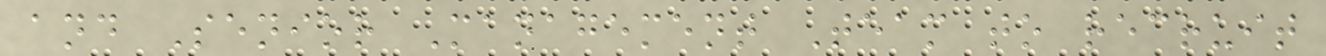and Senior Management Team to recruit
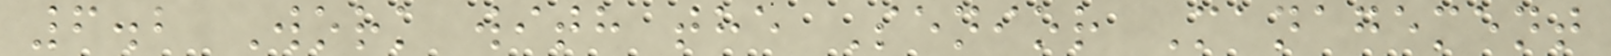6.2 Work with the Senior Management
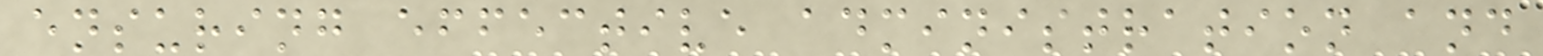ensuring effective administration and
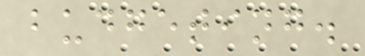budgeting.
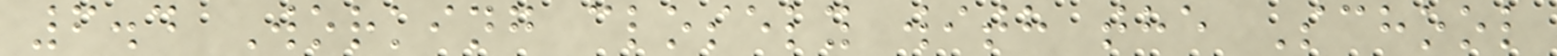6.4 Working closely with the School
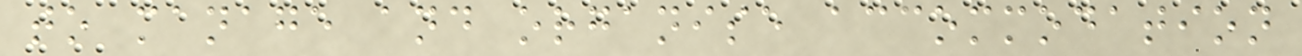to manage and organise accommodation
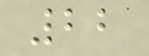22
